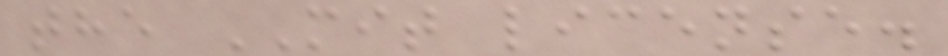the MIT license.
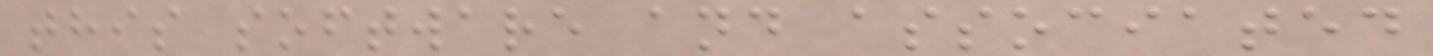this software and associated
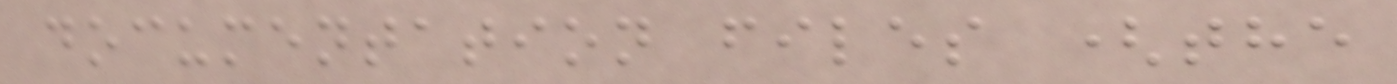documentation files (the
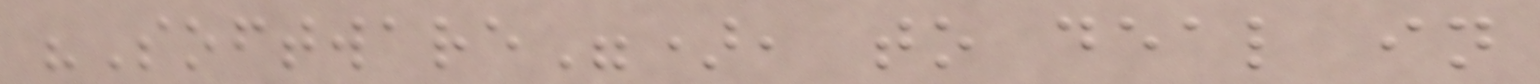"Software"), to deal in
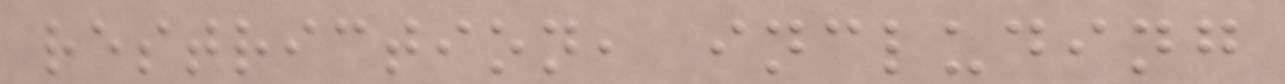restriction, including
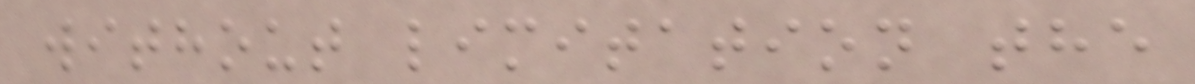without limitation the
